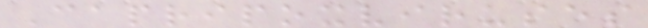Capripoxviruses
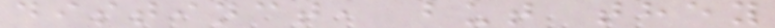distinct, but they
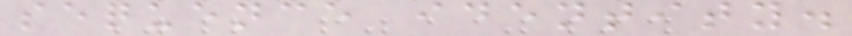sequence identity.
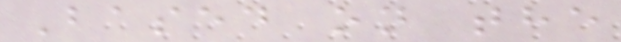Based on the
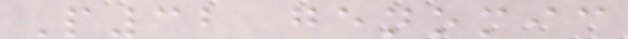P32 genomic
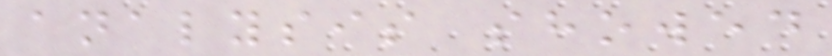analysis showed
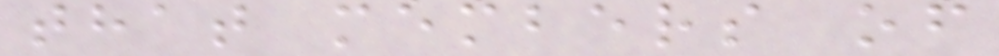that members of
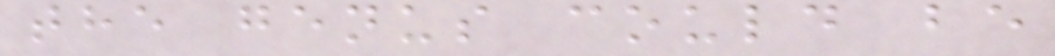the genus could be
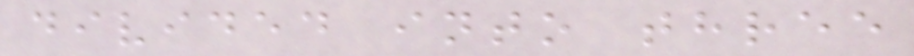divided into three
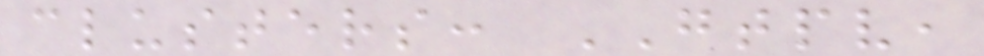clusters: GTPV,
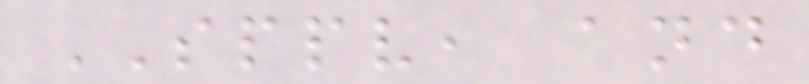SPPV, and
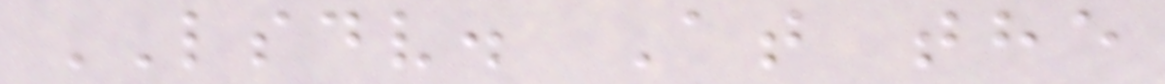LSDV. At the
